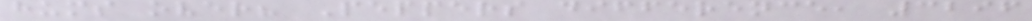hums over? Peppers difference, 3296
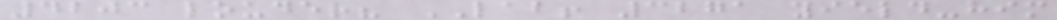4203 louder? LAB! 3271 yield-him
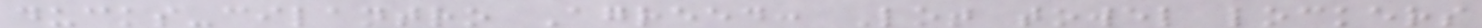ducks-cilantro Agreed: Lot towel lockers
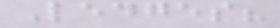Ledges?
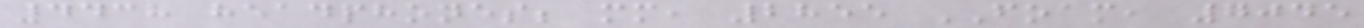4438 headphones; mm, 2855 FOAM, 7045
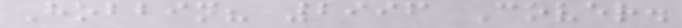Hobbin? 2996 Cover.
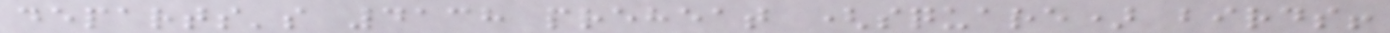departs's 4138 preheat (square) birds!
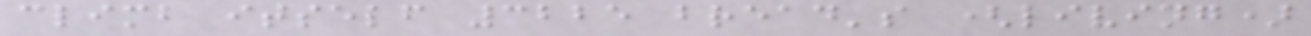climb itself 3225 bread's (living)
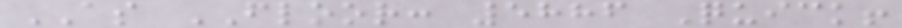AS FLOOR: 5886 Quick!
